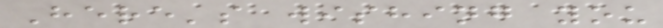Here's wishing you
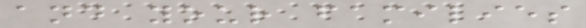and your families
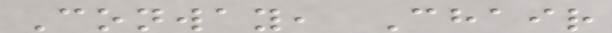Conway, Chair
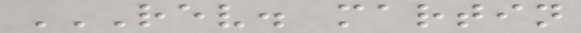REV. MARTIN
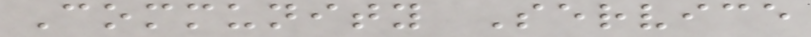Community Service
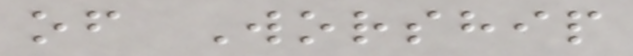of Worship
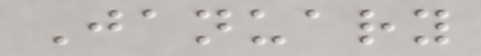January
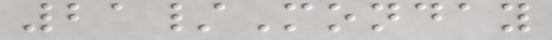21/Monday
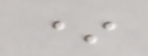*
